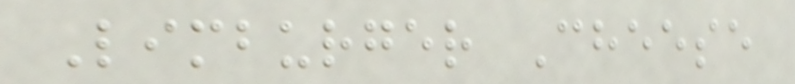Limburger Cheese
